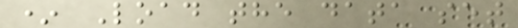* Load the data set
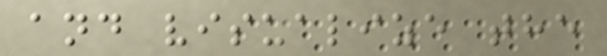and visualize the
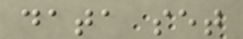data set
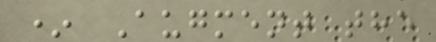* Augment the
